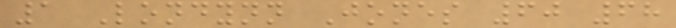1 Londynn Jones 60 68
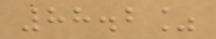88.2%
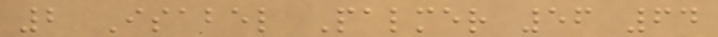2 Isabel Palmer 56 64
